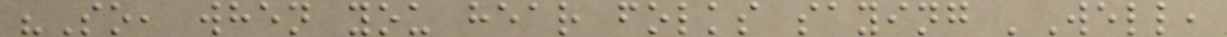"So, when you hear folks saying 'Well,
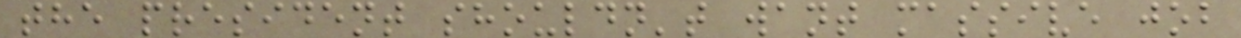the president shouldn't want massive job
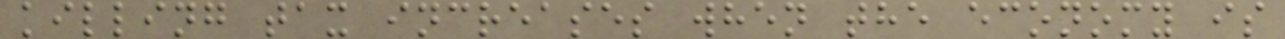killing tax increases when the economy is
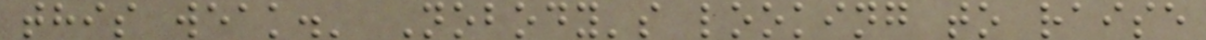this weak.' Nobody's looking to raise
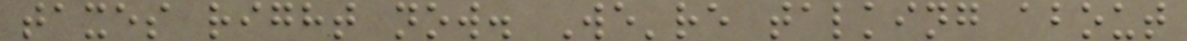taxes right now. We're talking about
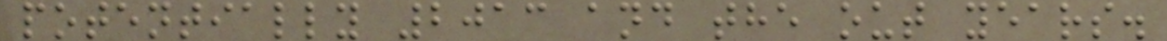potentially 2013 and the out years.
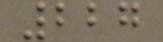227
